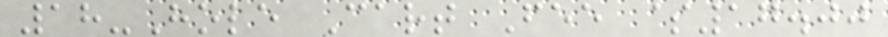18-Hole Cart Fee $17.00
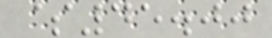$45.00
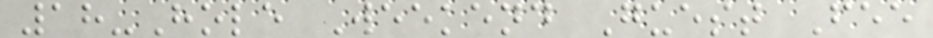18-Hole Weekend Guest Fee
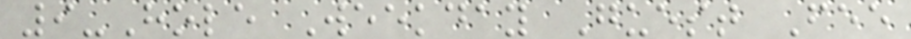9-Hole Weekday Guest Fee
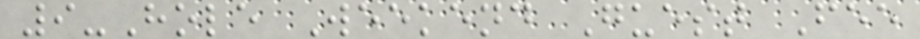9-Hole Weekend Guest Fee
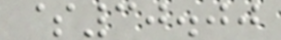$30.00
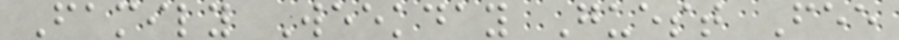Family Weekday Guest Fee
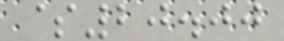$20.00
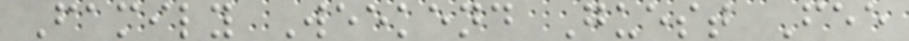Family Weekend Guest Fee
